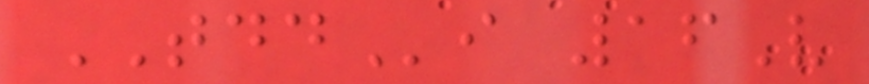TDDi 16V
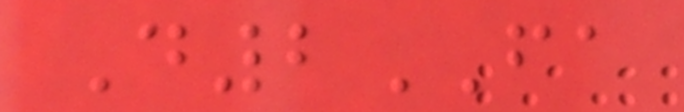D2FA
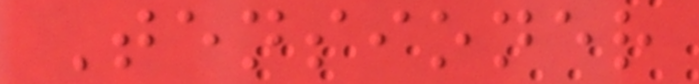Tensioner
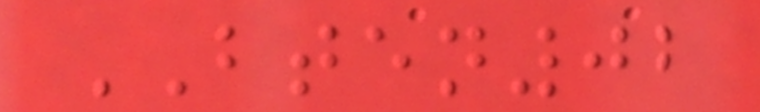BTEN02
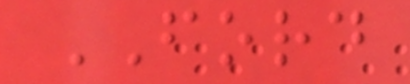FORD
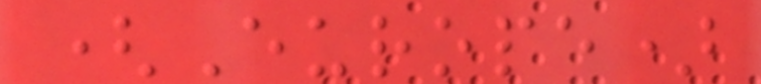(Europe)
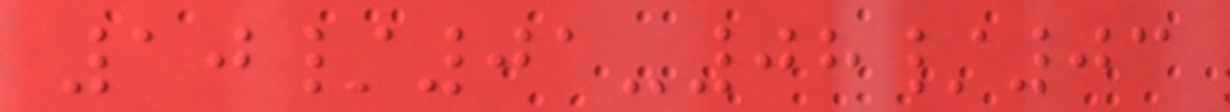10/01-08/03
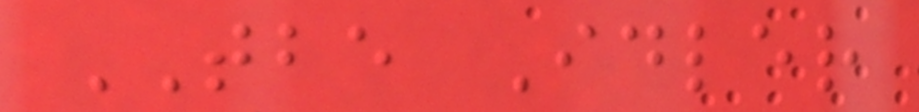TBE Idler
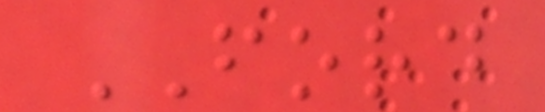FORD
